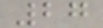27
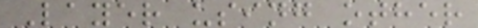Layer using other
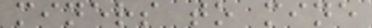miners to mine
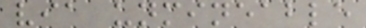via unmineable
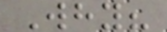Why?
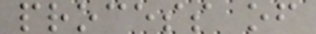process of
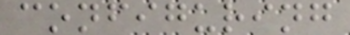configuring
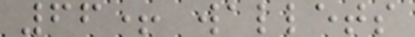66+ wallets
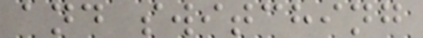and switching
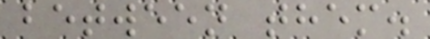between them.
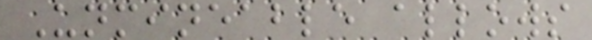Unmineable allows
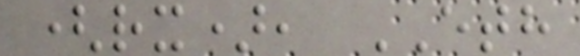(rx), ETH
